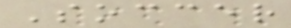Soccer
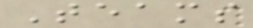Teams
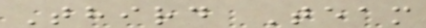Third Team
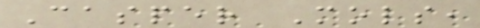Casper Mols,
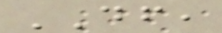DF,
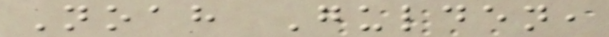Noah Gulden,
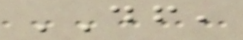DF,
